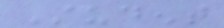Student
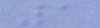1
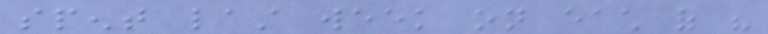spent last week on each of his
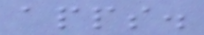apps.
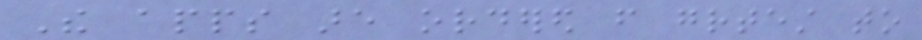The apps are ordered from greatest to
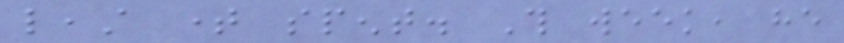least time spent. This week, he
